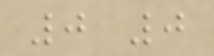0 0
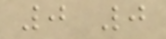0 0
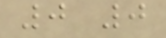0 0
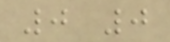0 0
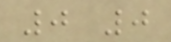0 0
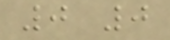0 0
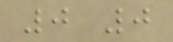0 0
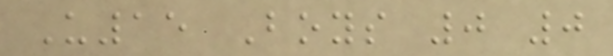U15 Boys 0 0
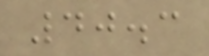40.3
